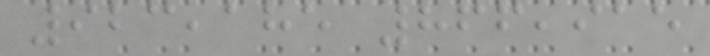923,185 866,915
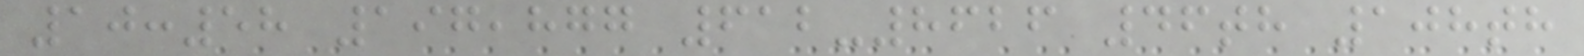10:58 197,877 612-8626 46th 108th
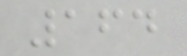164
